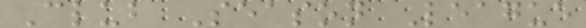Club Season League
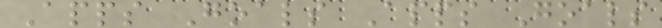Apps Goals Apps Goals
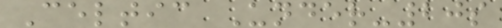Celtic Under-20s
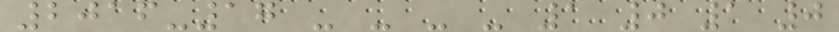2016-17 - - - - 1 0 1 0
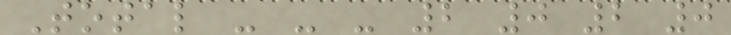Total - - - 2 0 2 0
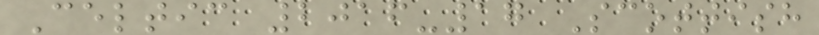Celtic 2016-17 Scottish
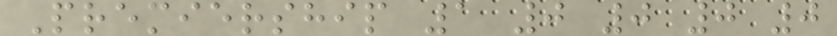Premiership 1 0 0 0 0
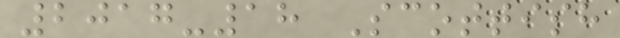2017-18 Scottish
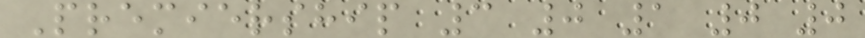Premiership 3 0 1 0 0
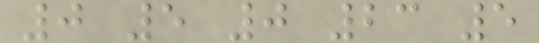0 5 0 23 5
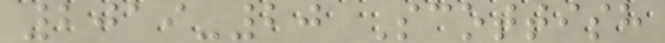2019-20 Scottish
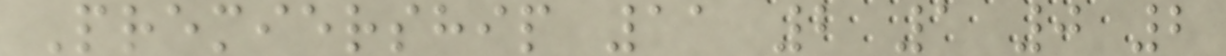Premiership 11 2 1 0 2
